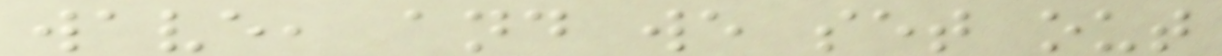wave, and we set out
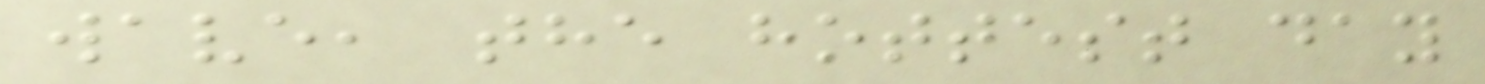wave, the hottest day
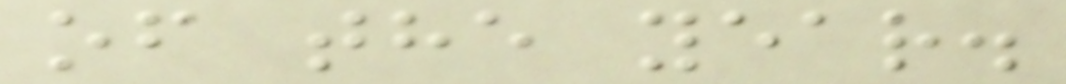of the year.
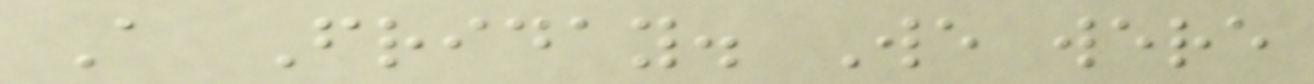A Friday. We were
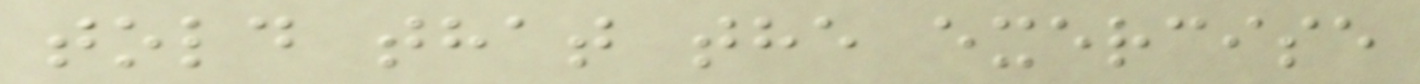told that the exercise
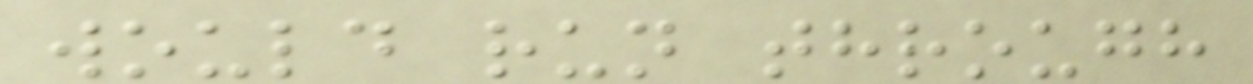would run through
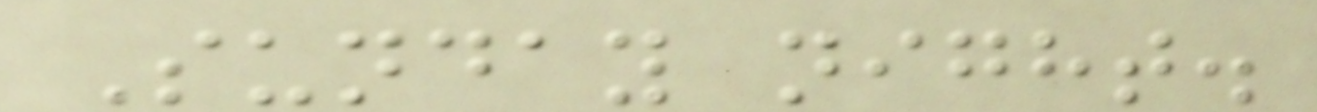Sunday night.
